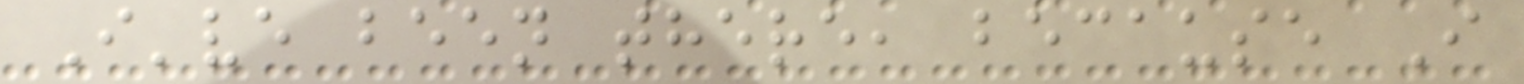I've been there, because I
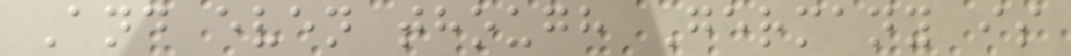And even though Germany is
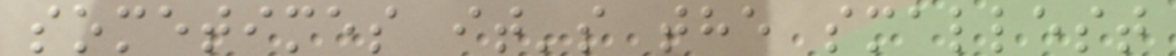sometimes it's the smallest
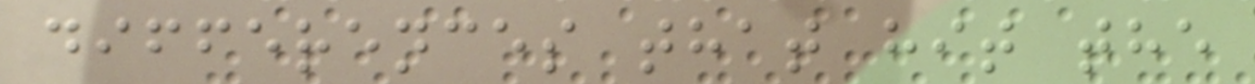differences that hit the
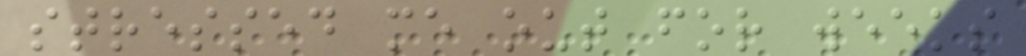stressed me out for weeks
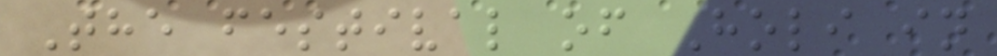The festival of Holi in
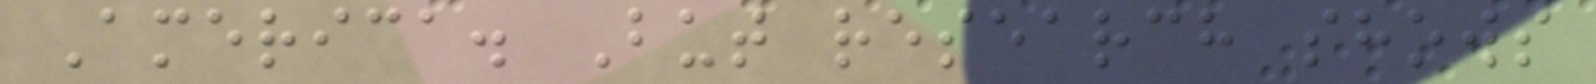America. But research shows
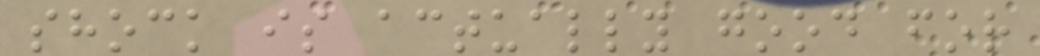shock is actually good for
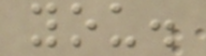you.
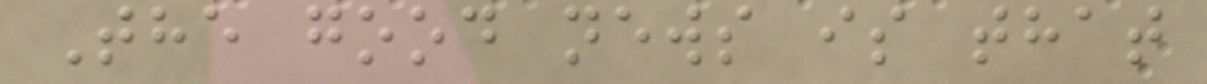The good news is that
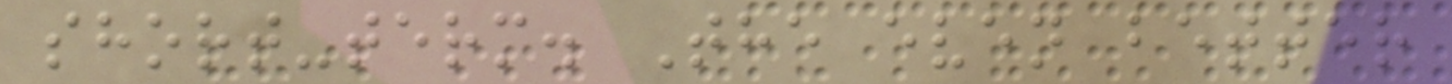short-term. The even better
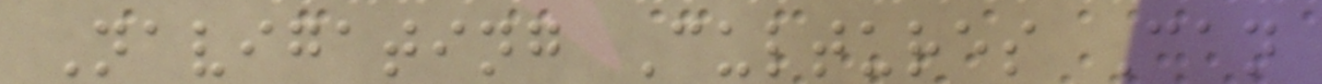Navigating Cultures Can
